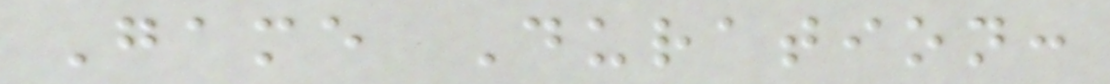Game Duration:
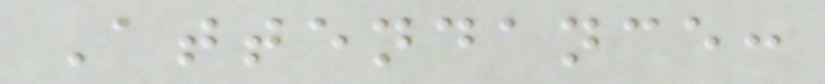Attendance:
